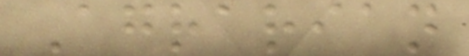Agrarian
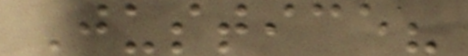Justice?
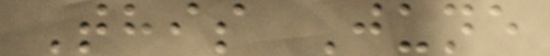This June
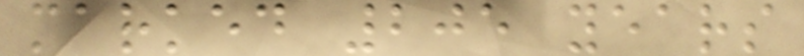marked 205 years
